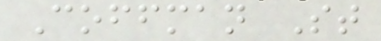Coffman St
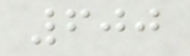600
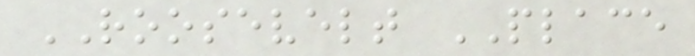ROOSEVELT PLACE
